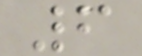6
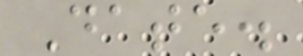Date.
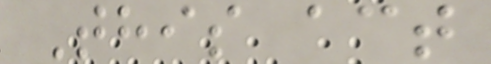This act
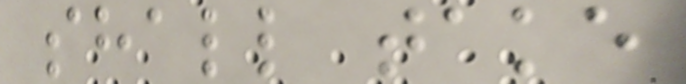shall take
